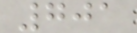701
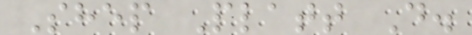Shep Platt D.
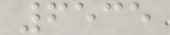6535
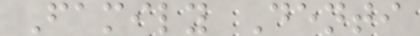Family Denti
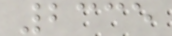2335
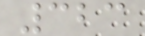323
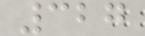327
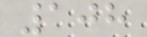108
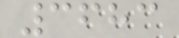3683
